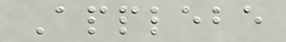Applebe
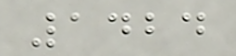1424
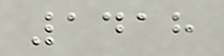1418
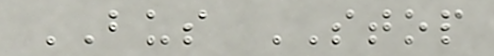BUS STOP
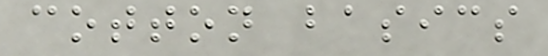cotton basics
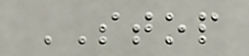STOP
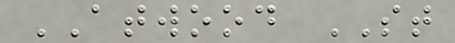ATWOOD ST
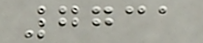7731
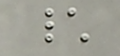\
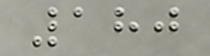180
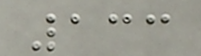133
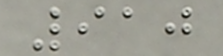910
